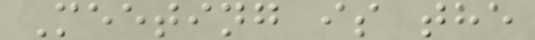Meeting is the
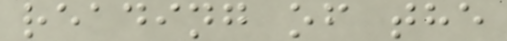reading of the
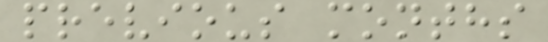previous months
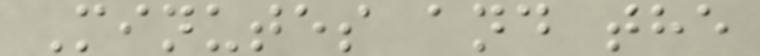Minutes and the
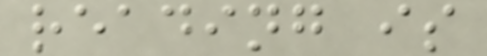reading is
